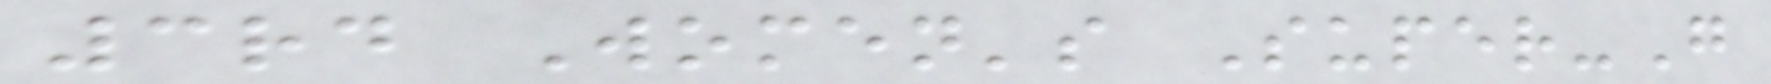3rd Women's Super-G
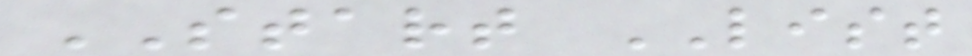START LIST
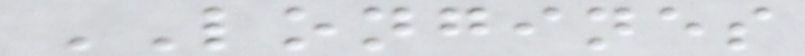LONGINES
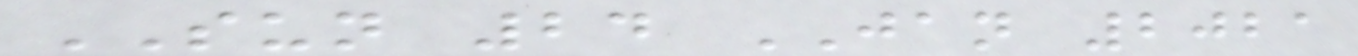SUN 24 JAN 2021
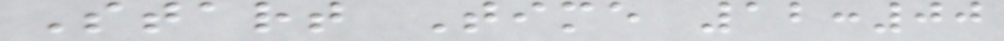Start Time 12:00
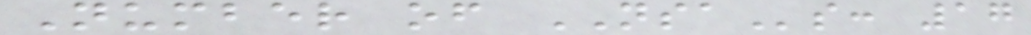Number of NSAs: 17
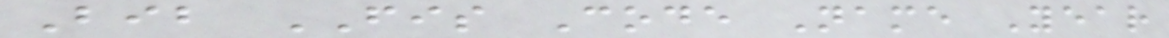Bib FIS Code Name Year
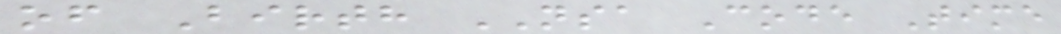of Birth NSA Code Time
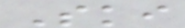Ski
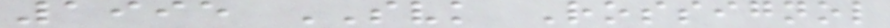1995 SVK Rossignol
